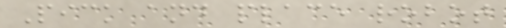Pick and place robot
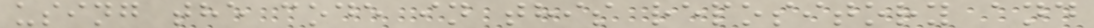using the code in this repository and
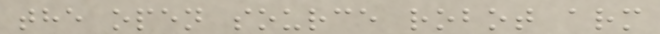the open source robot arm
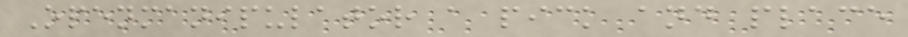Openmanipulator a pick and place
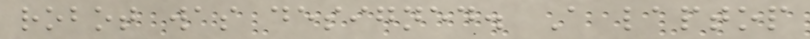robot was designed. A laptop
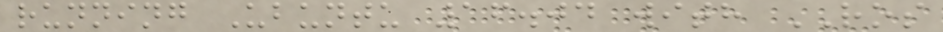running Ubuntu 16.04 with ROS
